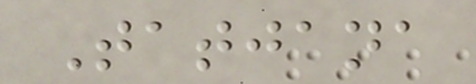Tatjana
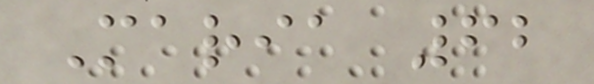Maria 62
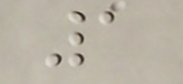1
